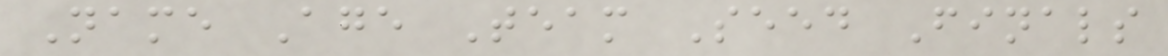Name Age Team Seed Finals
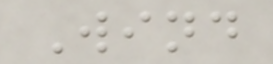Wind
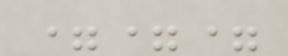===
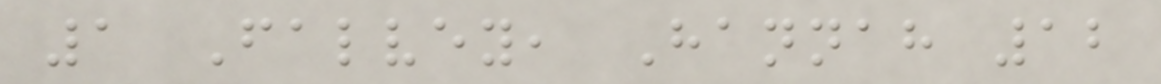1 Falvey, Hannah 12
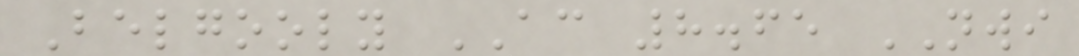Belgooly AC 8.65 NWI
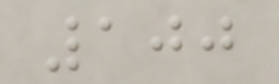100
